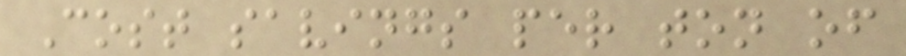Cost savings per ton of
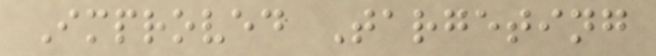Improved Targeting
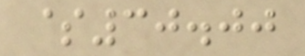$30.00
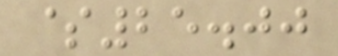$25.00
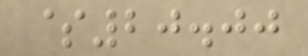$20.00
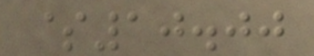$10.00
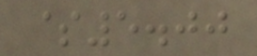$5.00
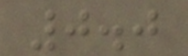0.0
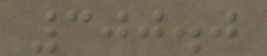300.0
